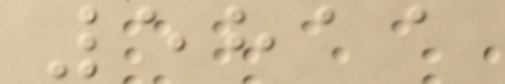5811
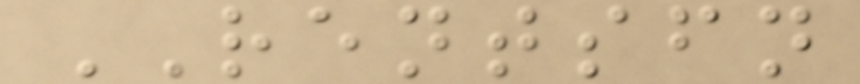RENTSFN
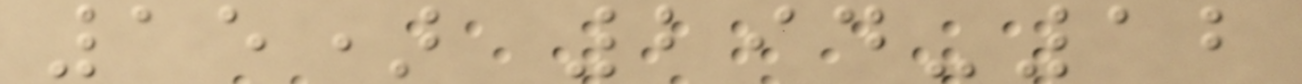15) 294-12
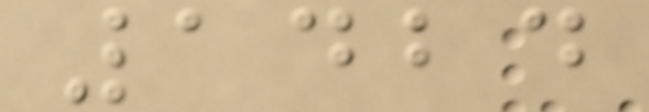1424
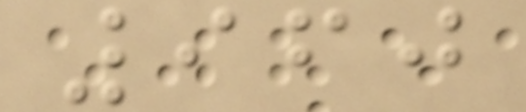960
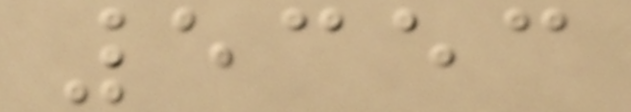5353
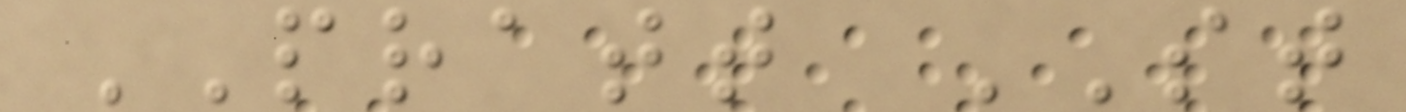PRATT ST
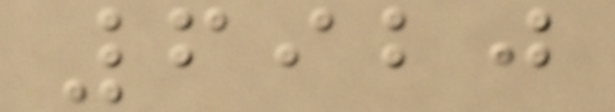6920
